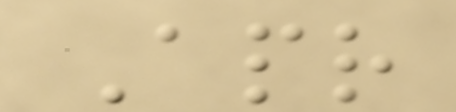Apr
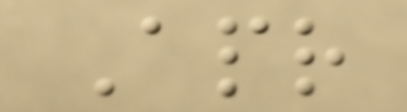Apr
